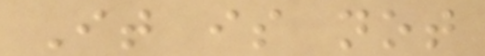It is not
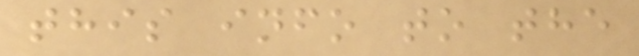this info to the
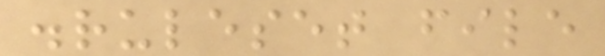.ruleset file
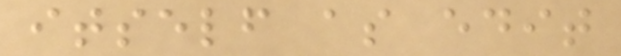itself as edit
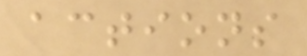actions
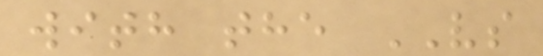with the VS
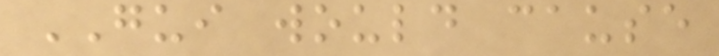GUI would cause
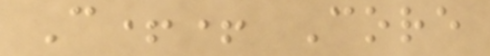C++ Core
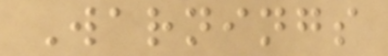Warnings
